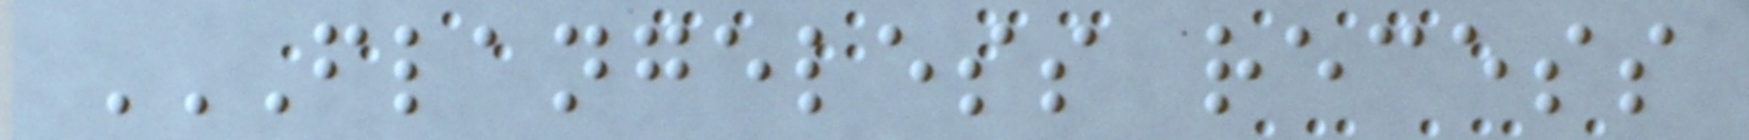FLANGELESS RECESS
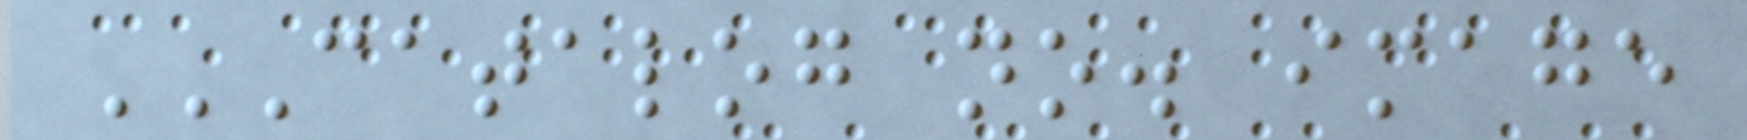CATALOG NO. IMAGE
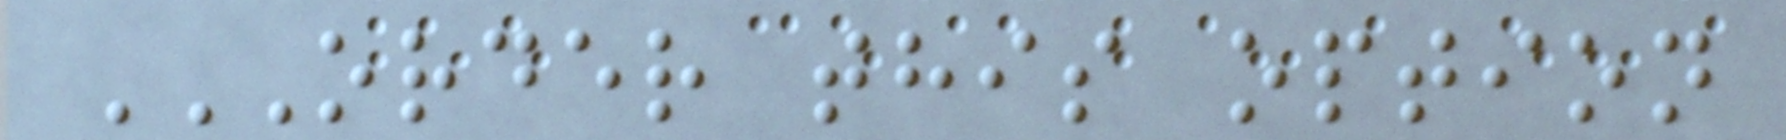ORDER THIS OPTION
